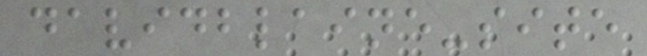davidblaine-site
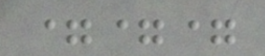===
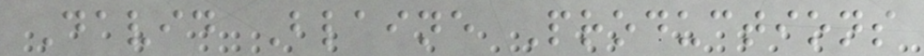David Blaine Productions
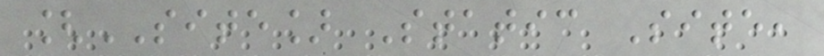[SITE] Static Site,
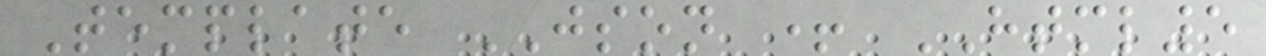Template JSON + HTML5
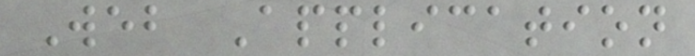Web Application
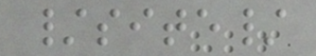/site/
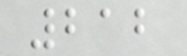212
